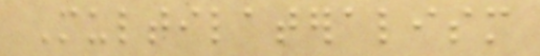Multilateralism
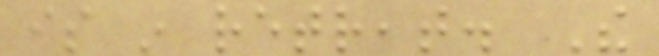is in retreat. The
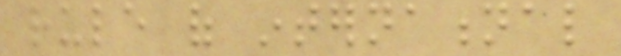rule of international
